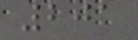201
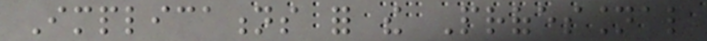Implications for the Professional
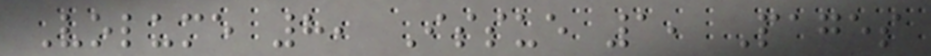Volume 8, Issue 1, Pages
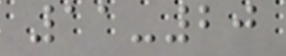11-20
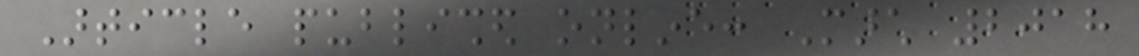Article published online: March 2018
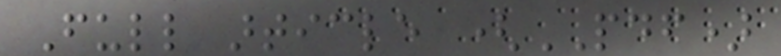Full article (PDF)
